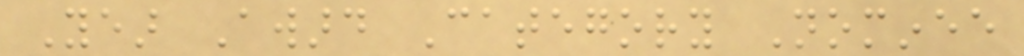Year Award Category Nominee
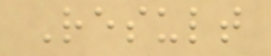Result
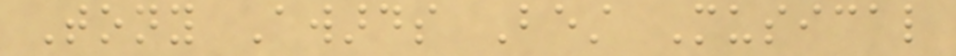Tony Awards Best Musical
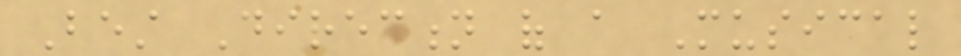Best Direction of a Musical
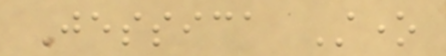Jessica Stone
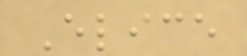Elice
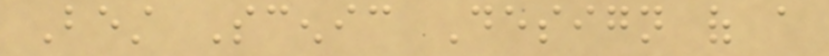Best Scenic Design of a
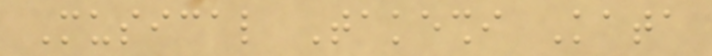Musical Takeshi Kata
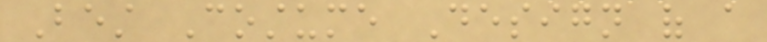Best Costume Design of a
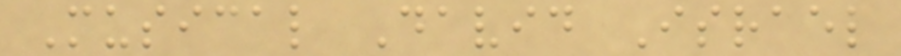Musical David Israel
